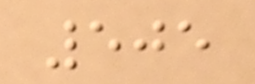505
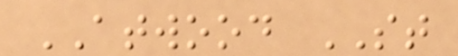ATWOOD ST
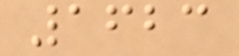1623
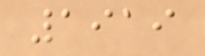1919
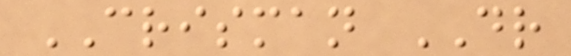CRISMAN DR
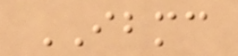IBMC
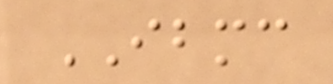IBMC
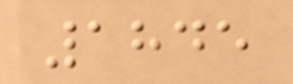1845
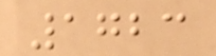1723
